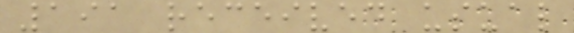191 received usual
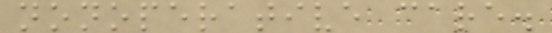nonoperative care.
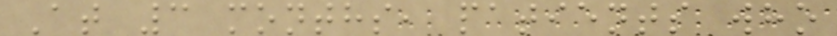At 3 months, patients who
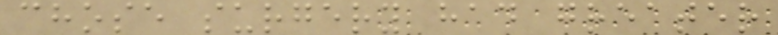chose surgery had greater
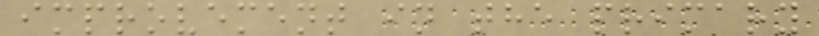improvement in the primary
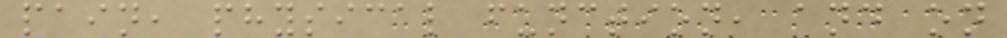pain, physical function, and on
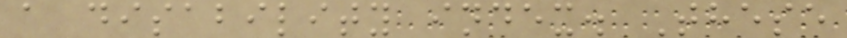a disability index. These
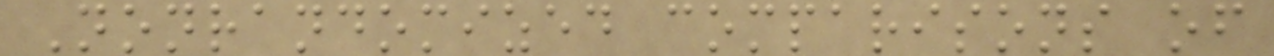Nonrandomized comparisons of
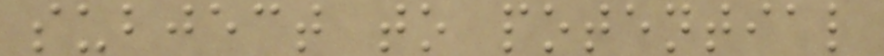subject to potential
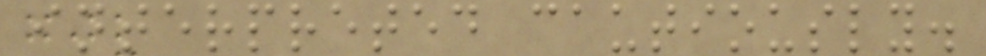interpreted cautiously.
